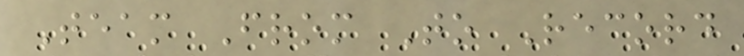Team From To Record
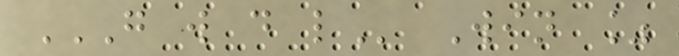G W D L Win %
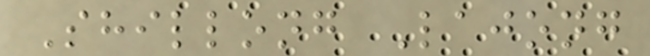Shillong Lajong
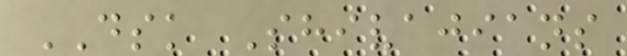DSK Shivajians
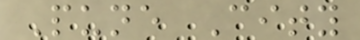Pune City
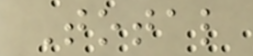Total
